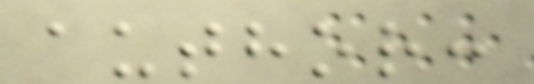author:
